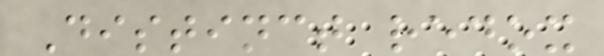Distinct redox
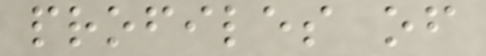profiles of
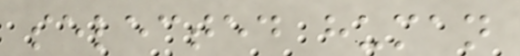selected human
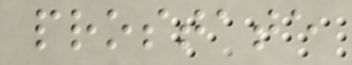prostate
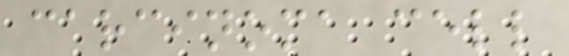carcinoma cell
